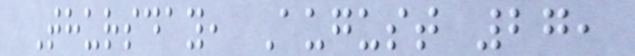Thursday, August 27,
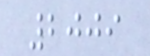2009
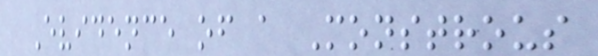Evidence of a Monstrous
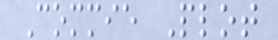Commie Plot
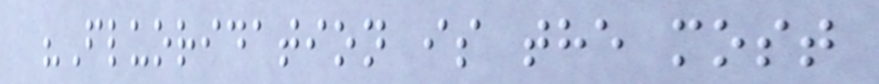"Fluoridation is the most
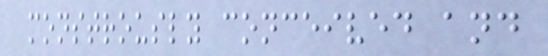monstrously conceived and
